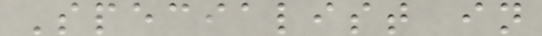Specialist in
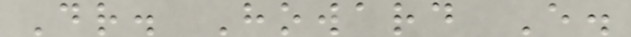Dr. Howard E.
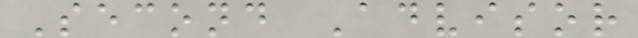Second Advisor
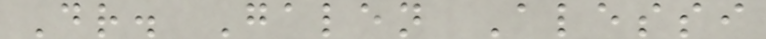Dr. Galen Alessi
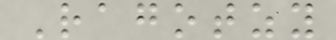Ragotzy
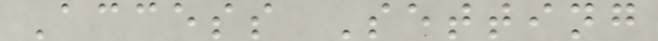Access Setting
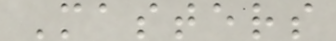Masters
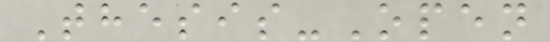Thesis-Open
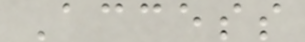Access
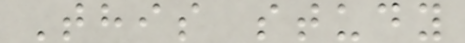This study
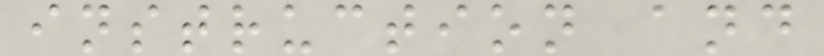instruction and
